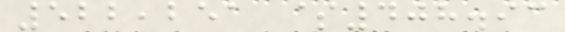522,251 $408.93
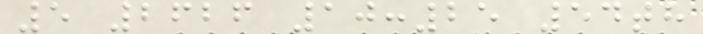5 2626 10:25 54th
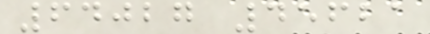64027 45621
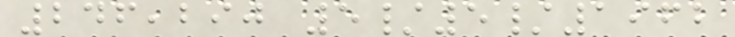246,290 5/5/1962
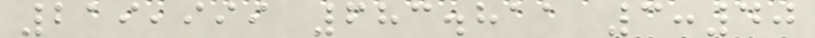219,999 683.811 3:40
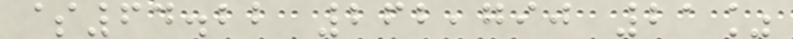$64.22 262,790 21%
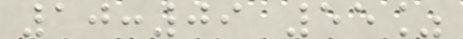10:09 55%
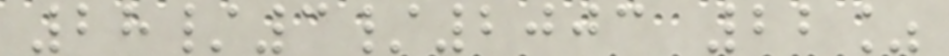28/3/2003 22%
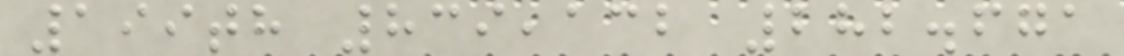199th 839,132 282.671
